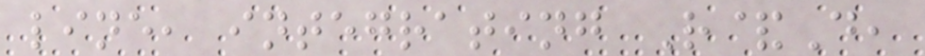line, integrating R&D,
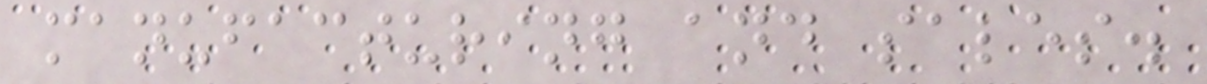manufacturing and sales.
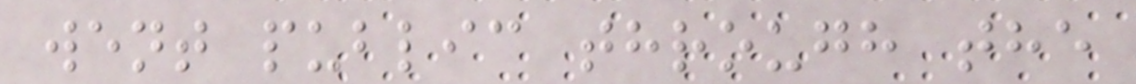went public through the
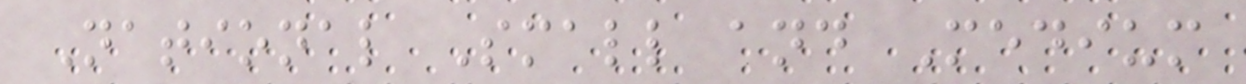National Small and Medium
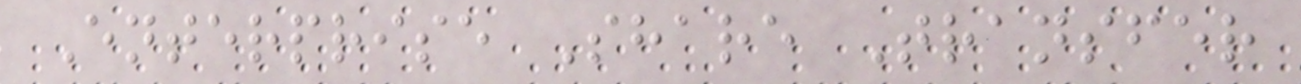Enterprise Share Transfer
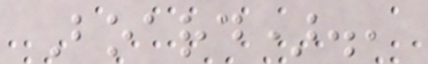Board).,
